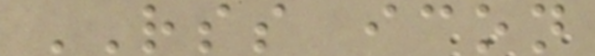RSS icon
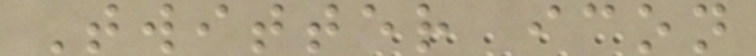Twitter icon
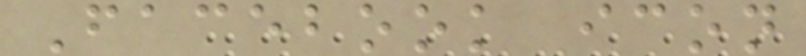Facebook icon
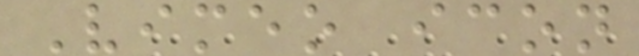Vimeo icon
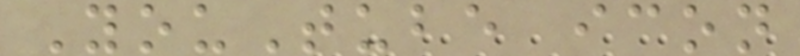YouTube icon
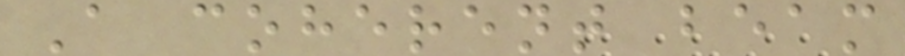A coherent beam
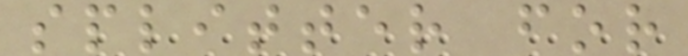splitter for
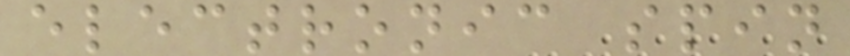electronic spin
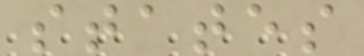states
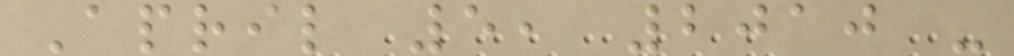April 5, 2010 -
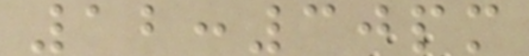12:30pm
